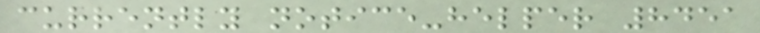currently notice-helper 8451
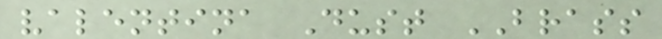valentina Dust BRASS
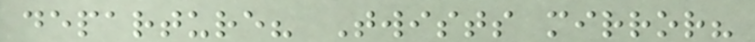departure? Twists mirror?
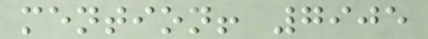mention! 7905
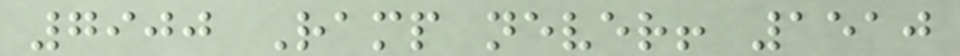7900 Ramp never! 1510
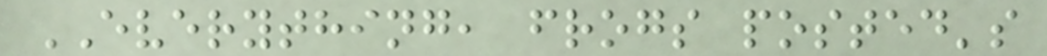EVERYTHING, frogs posted's
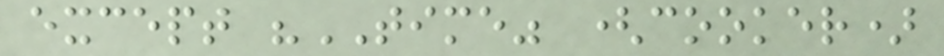except "TIME" (cooker)
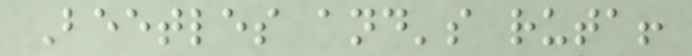Beetles and's ruta!
